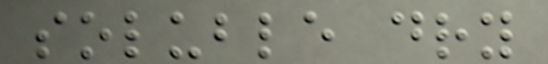soluble dry
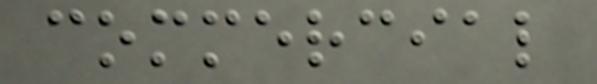commercial
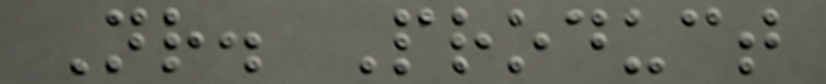Nr. Product
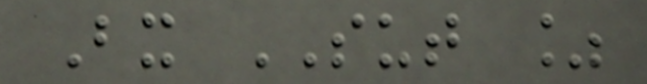Bx SUT %
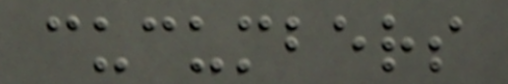cucumbers
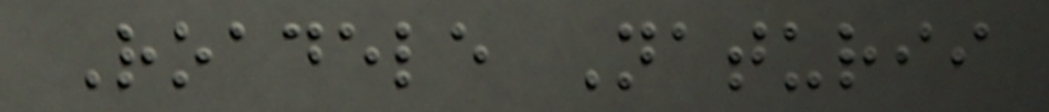Roadele Naturii
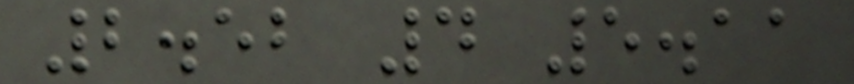2.52 4 5.11
